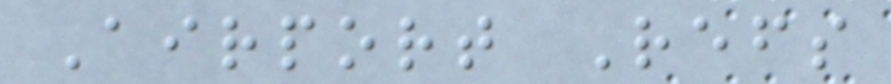Airport Refs
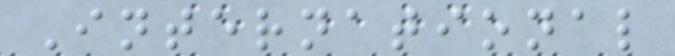International
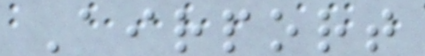Airport
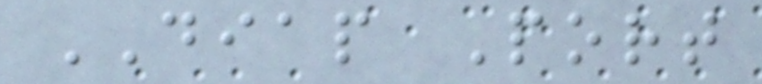DIAP Port
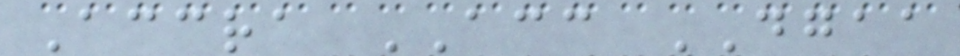Accra ACC DGAA
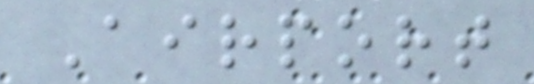Airport
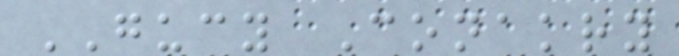GUCY Conakry
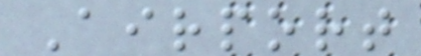Airport
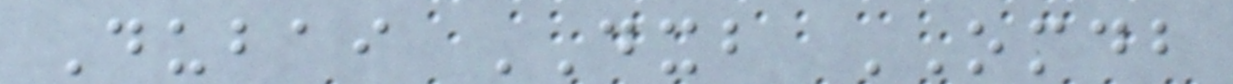Dubai DXB OMDB
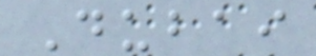Dubai
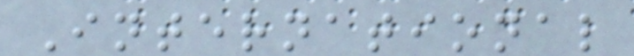International
